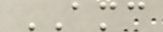AMC
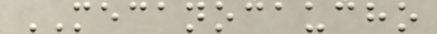MECANOCAUCHO
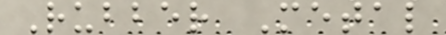Rubber Metal
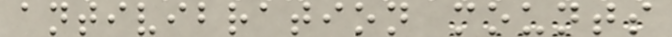antivibration mounts
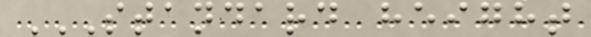STANDARD HEIGHT
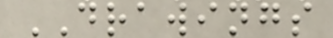DRAWINGS
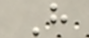H
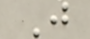J
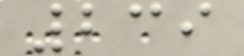239
